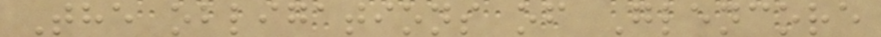The obligations of Glencore
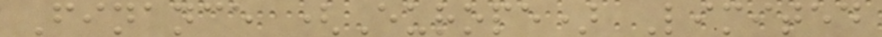Finance (Europe) Limited
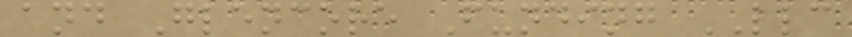and Glencore Funding LLC
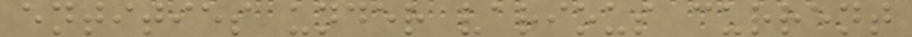entities under various current
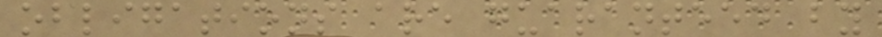obligations are guaranteed by
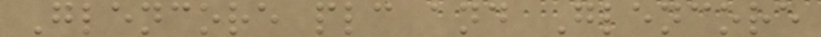Glencore plc and Glencore
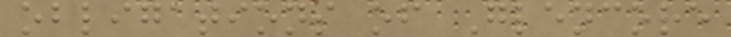obligations of Glencore
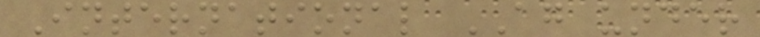International AG under
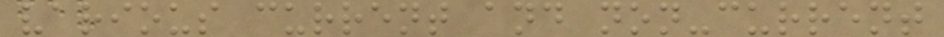various current and non-current
